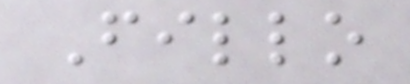Fillo
